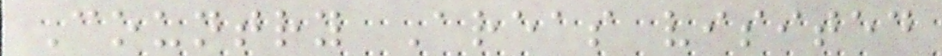Country Areas visited
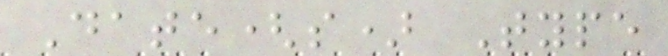Date(s) Type
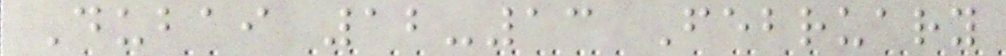Dubai 12-13 February
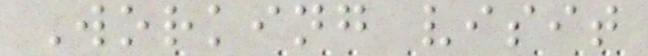Working visit
